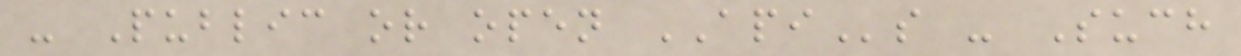- Public or open APIs - Such
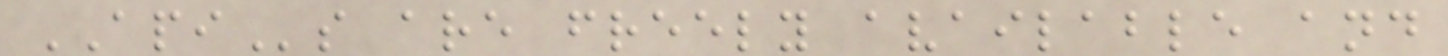APIs are freely available and
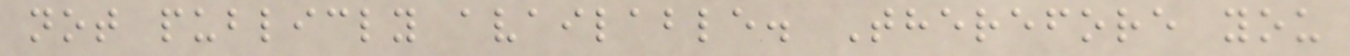not publicly available. Therefore you
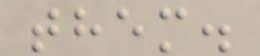them.
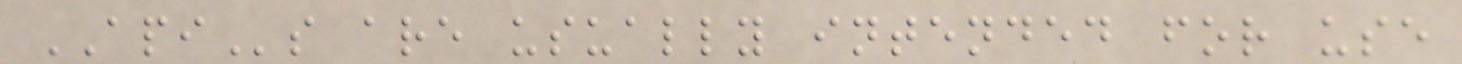APIs are usually intended for use
